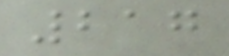217
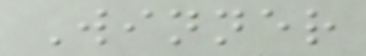Winner
